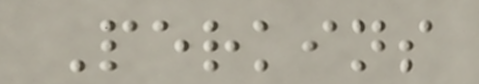Perkins
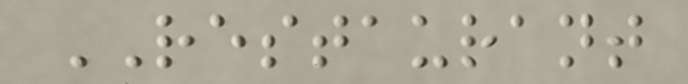RESTAURANT
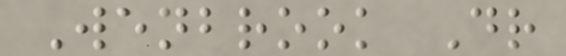Wenbrook Dr
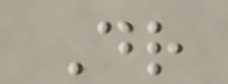Dr
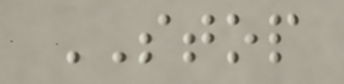STOP
